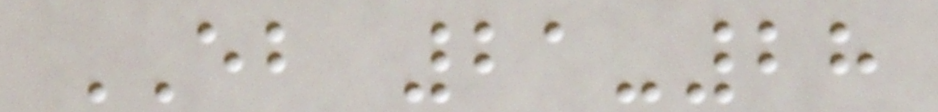EB 21-28
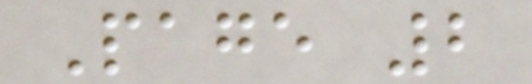Page 2
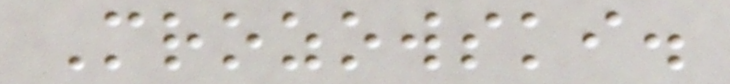Mrozowski.
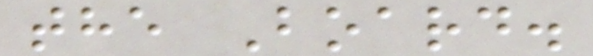the Board.
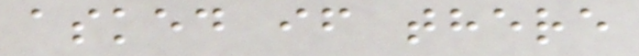asked if there
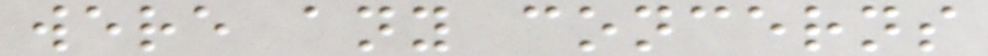were any concerns
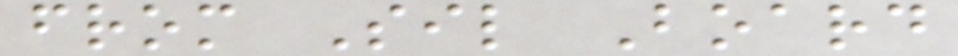from Sil Board
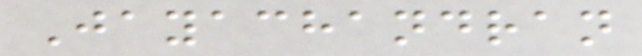Jayachandran
